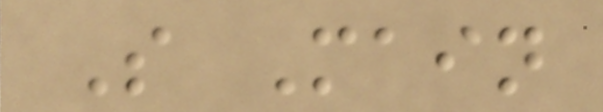S Main
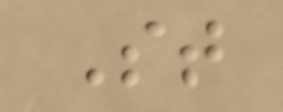St
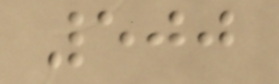500
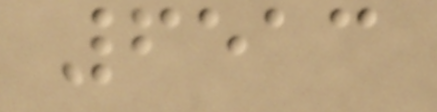6513
